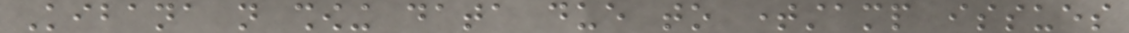Kibana not showing data due to timestamp issues
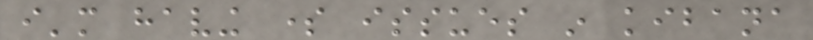i'm having some issues in kibana
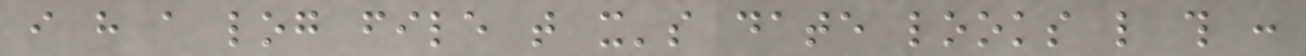i have a log file that it's date looks like this :
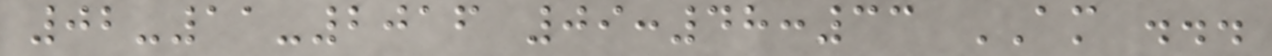02-11-2016 09:48:33 AM ...
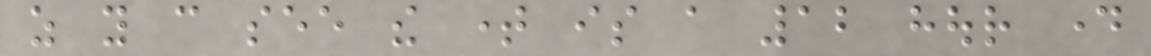as you can see the time is a 12 hour day
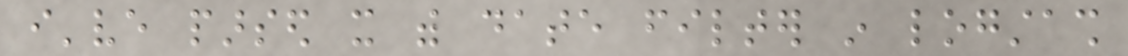i've parsed it with date filter in logstash
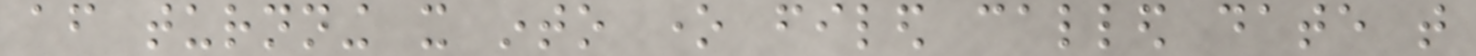after turnning it into one filed called date that
